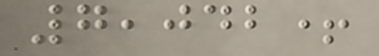7,042+
